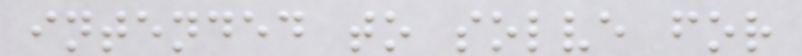intended to solve for
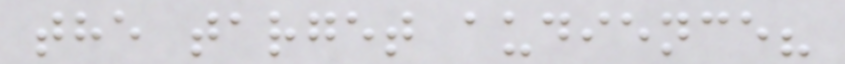the target audience?
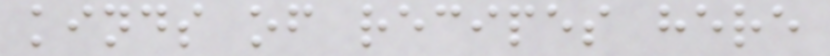kinds of recipes here
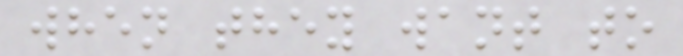when they want to
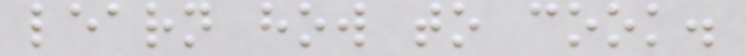learn how to cook.
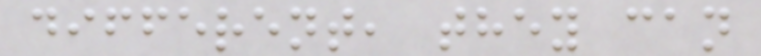different, they can
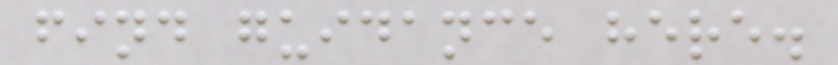find guidance here.
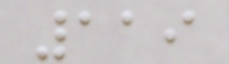119
